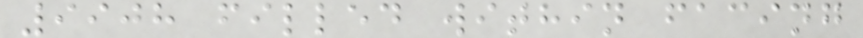9908 filled within facing
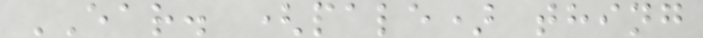EAR. (pale) thing
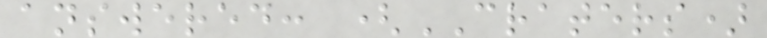answered: (CRATERS)
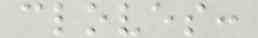cloves:
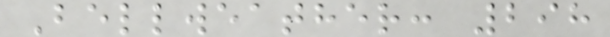Bellweather: 298
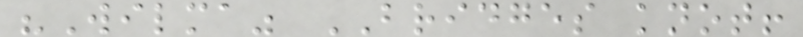"Wilma" BRIDGES knot!
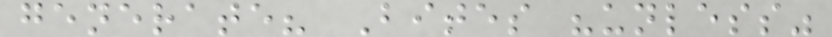generate? Bites "unless"
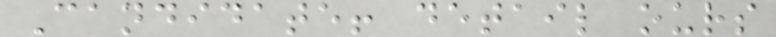Candidate! detail ours
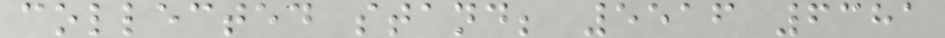collected stand; 5516 6381
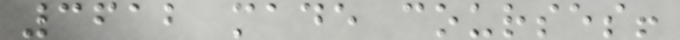3612 made courses!
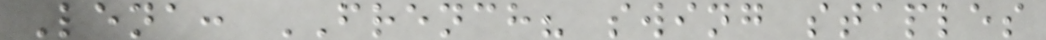Lena: FRENCH? swing staples
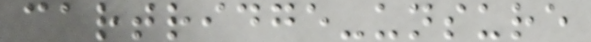cartridge-unsure
